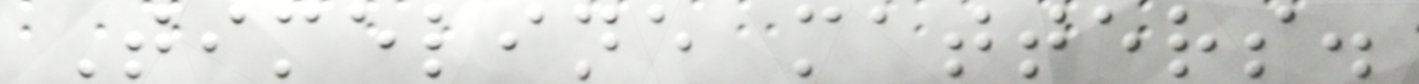Timeline matters.
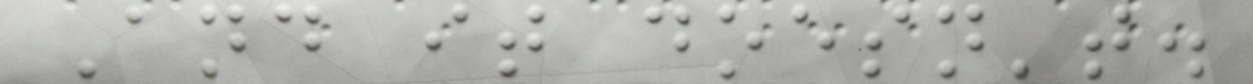And it doesn't.
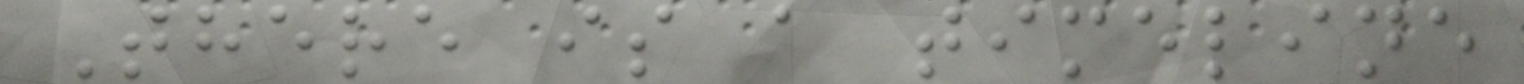There is a timeline
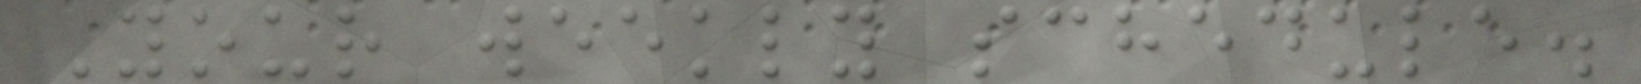Your weekly schedule.
